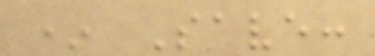* Save:
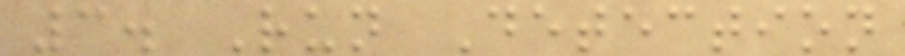3. Run Detection
